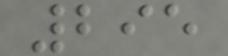295
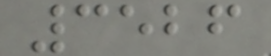3526
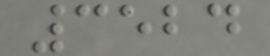3524
